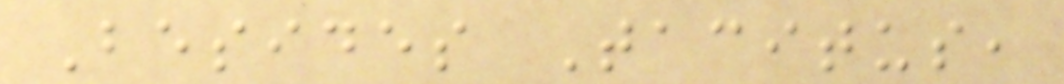Besides Tacitus,
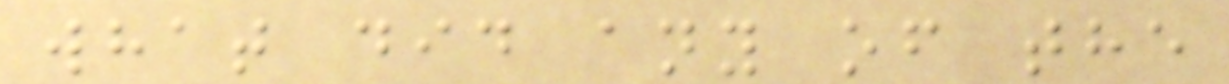what did any of the
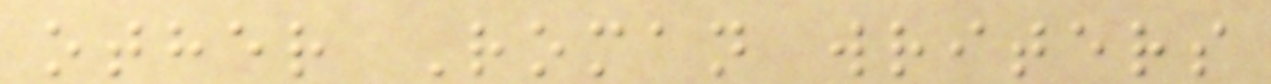other Roman writers
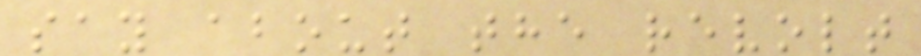say about the revolt
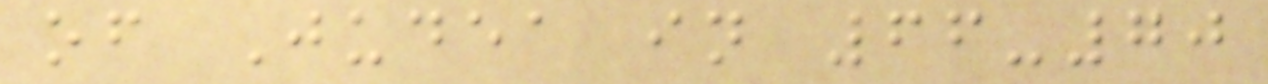of Judea in 66-70
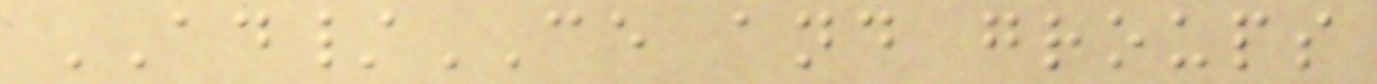AD/CE and groups
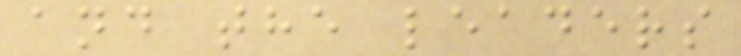and the leaders
